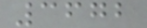3672
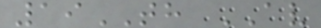19TH AV
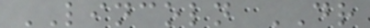LINCOLN DR
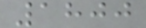1800
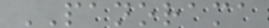PANORAMA
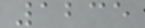1235
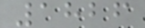1826
